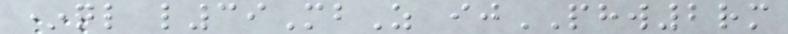*ql l39MbZ ijPHW2rm
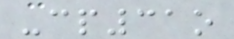-cp31o
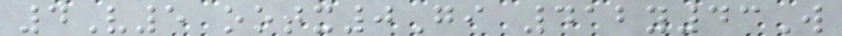4V5 ootx0Gi 412y43W
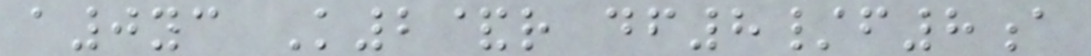a0yc K2&r df8/f8a
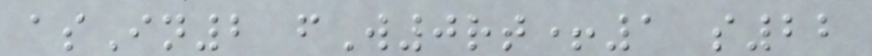asIn2 fW0rt+1 s22
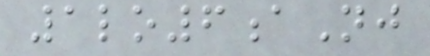1lo6aNj
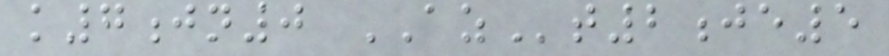k7jn0 AZt2je5
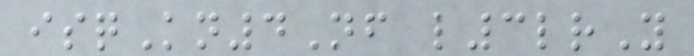isqKn4Nf l3lrY
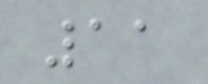11
